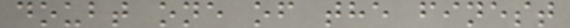doubt one of the finest
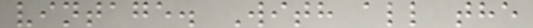vintage. With all the
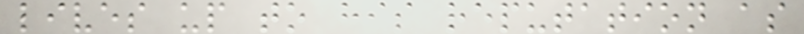lives up to his reputation as
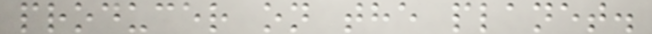producer on the planet.
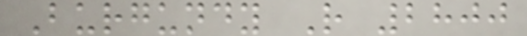Burgundy R 2800
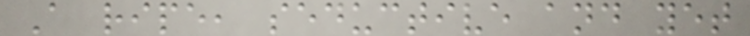A ripe, seductive and yet
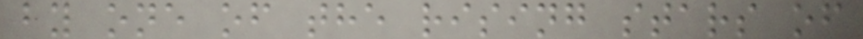by one of the rising stars of
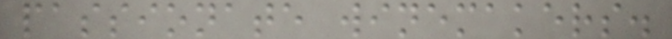passionate winemakers.
